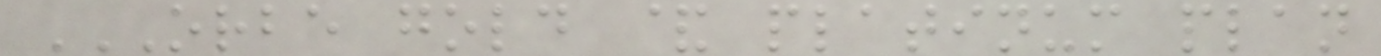ORBE GOLD & PLATINUM PLAN
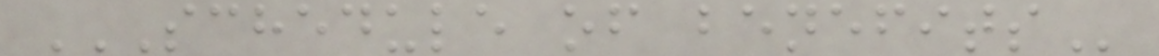SCHEDULE OF BENEFITS
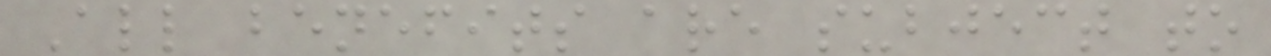All benefits are subject to
